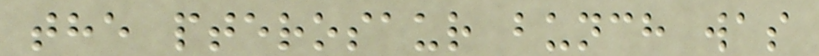the pterosaur bunch was
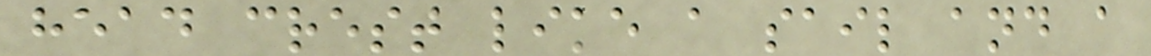head crest like a sail and a
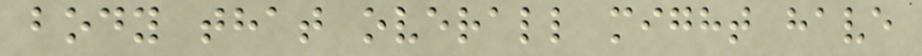body that overall might have
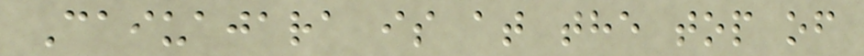Caiuajara is at the top of
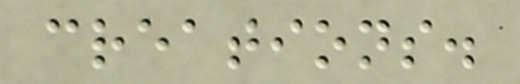creations.
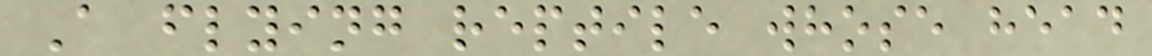A flying reptile whose head
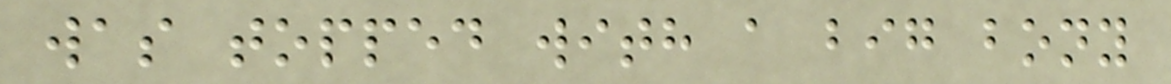was topped with a big bony
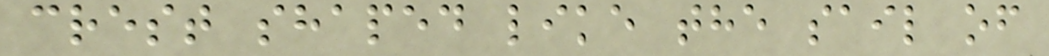crest shaped like the sail of
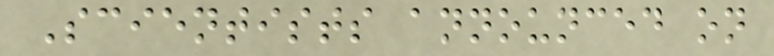Scientists announced on
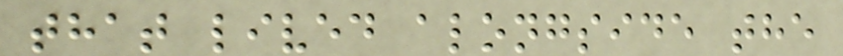that lived alongside the
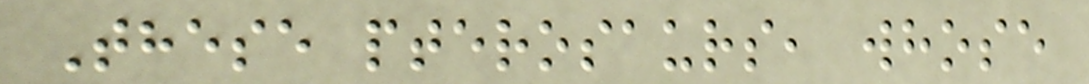These pterosaurs, whose
